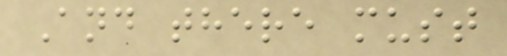And there must
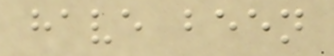have been
